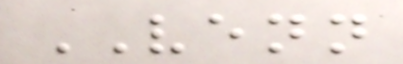VENN
